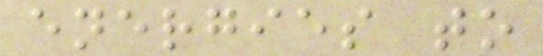energies to
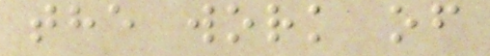the work of
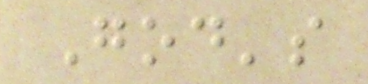God's
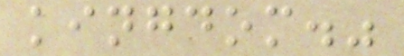kingdom."
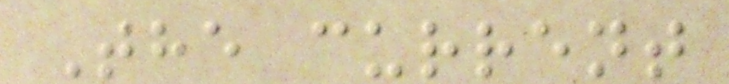The current
